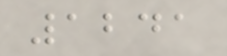1241
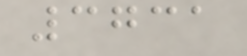3731
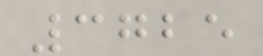3725
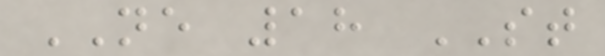NE 18 ST
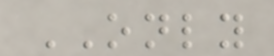ONLY
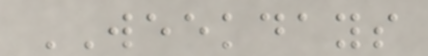WEEKDAYS
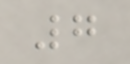7
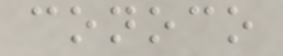conoco
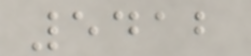5412
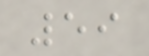59
